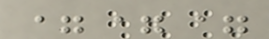===
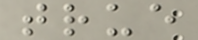true
